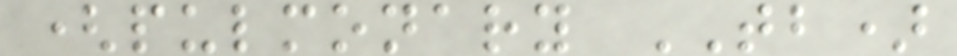(pulmonary TB)
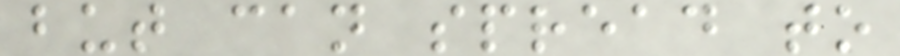but can spread to
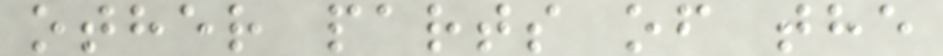other parts of the
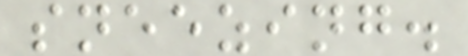sneezing.
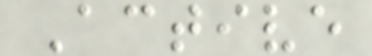Active
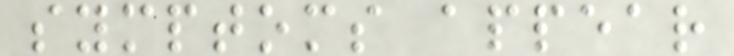symptoms appear
